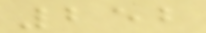252
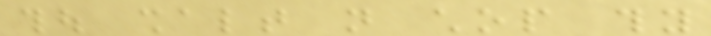thou shalt not chop thy
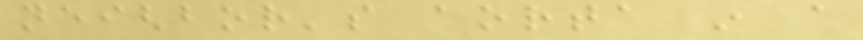neighbor's aorta in a
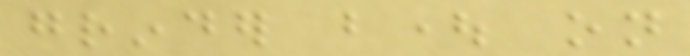grinder bought on
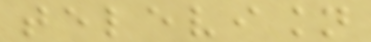television
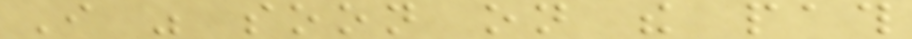I was soon on the path
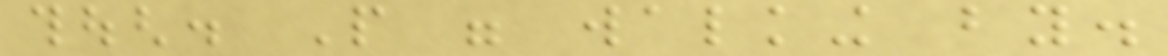though. People were walking by.
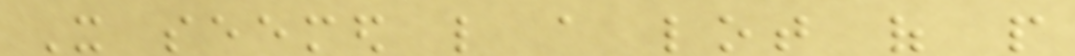It seemed like a lot of people
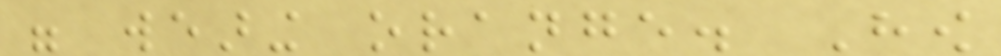were wearing orange. How
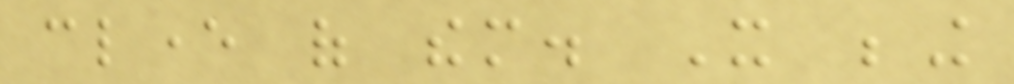clever of them. It being
